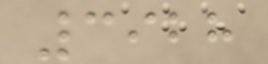3928
